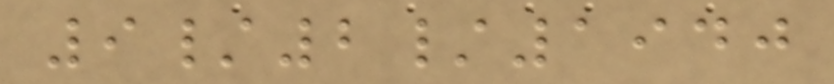9/2/1940
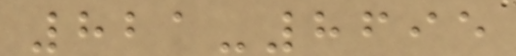821-8695
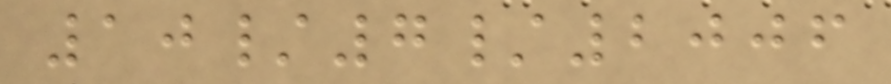10/7/2006
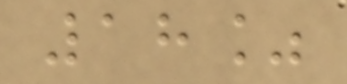18%
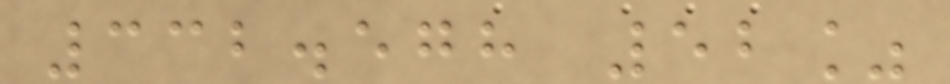332.578 52%
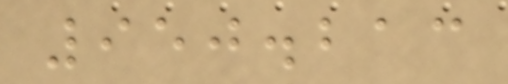950.213
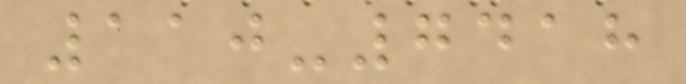110-7418
